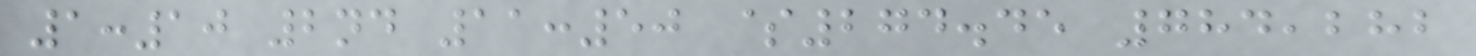1:10 2nd 11:50 $274.45 784,282
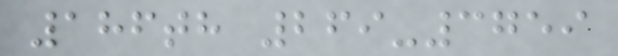186th 269-3759
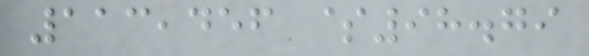113,456 $98.79
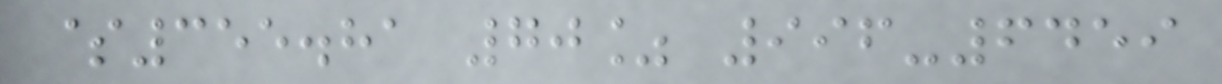$355.81 70% 996-6459
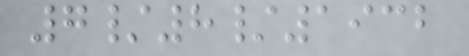7/8/1932
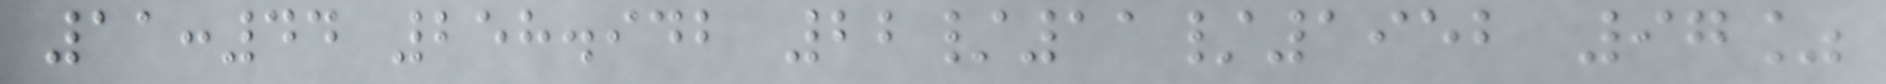11:44 258.942 22/11/1952 97%
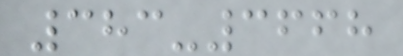383-3668
